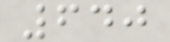640
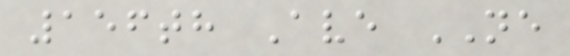156th Ave NE
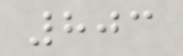803
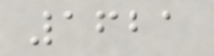1621
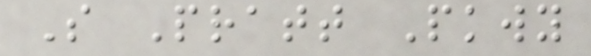S Pratt Pkwy
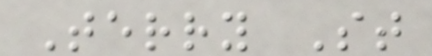Terry St
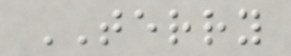TERRY
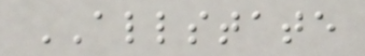ALLSTATE
